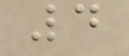4
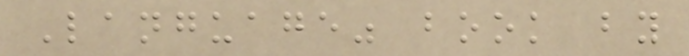Language" book by
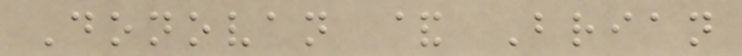Donovan & Brian
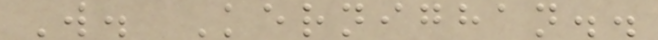W. Kernighan..
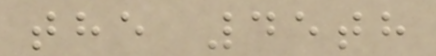the 45th
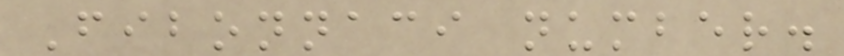Fibonnaci number.
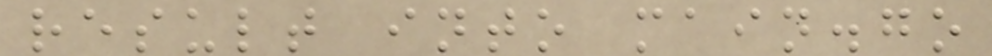result into main.go
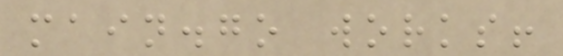main.go works!
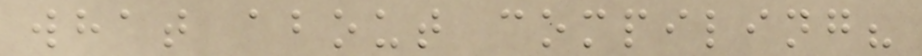what about compiling?
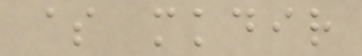$ mkdir
